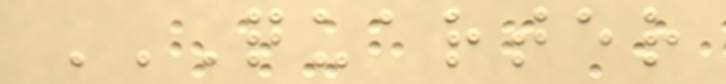QUARTER
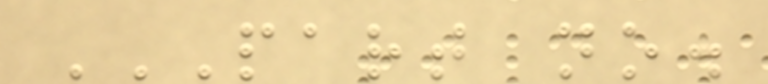PART NO.
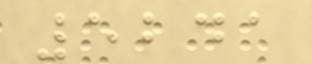5241
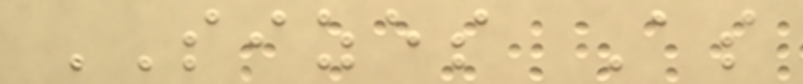SIZES As
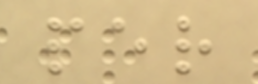per
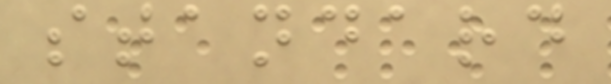standard
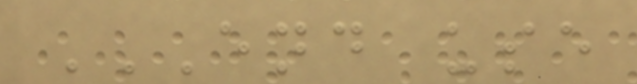END USE
